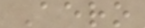Aero
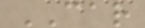CAR
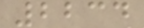2234
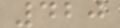420
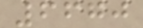6670
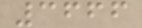3666
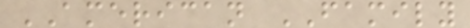AMERICAN FAMILY
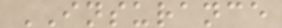INSURANCE
